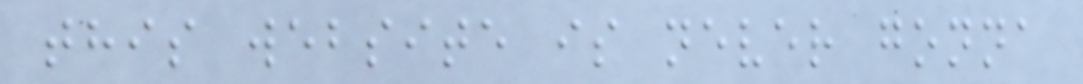this website is never gonna
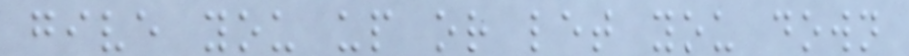give you up or let you down
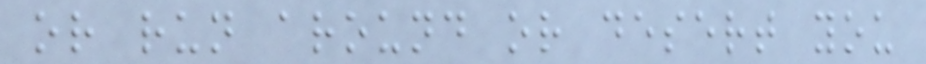or run around or desert you
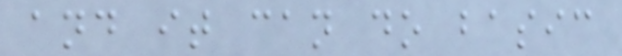and it can do basic
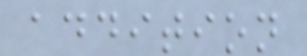addition
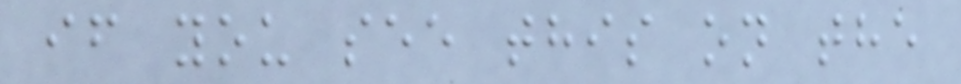if you see this on the
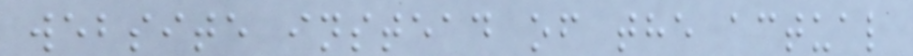website instead of the actual
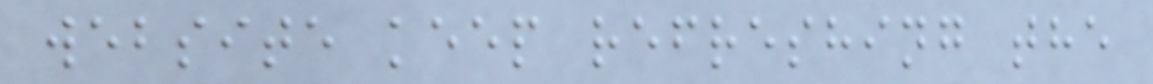website keep refreshing the
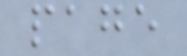page
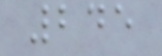245
